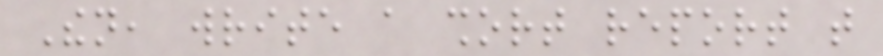Then, write a short report that
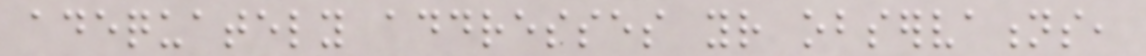adequately addresses your observations,
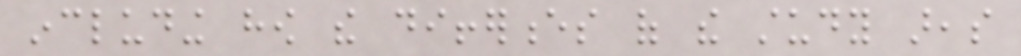including how the differences of the study areas
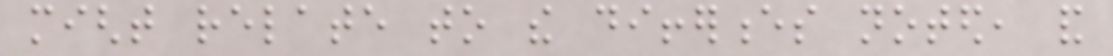might relate to the differences noted, and
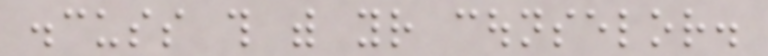discuss this with your counselor.
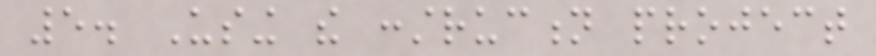5. Using the construction project
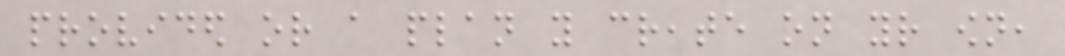provided or a plan you create on your own,
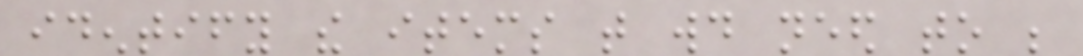identify the items that would need to be
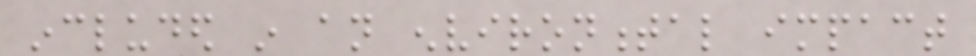included in an environmental impact
